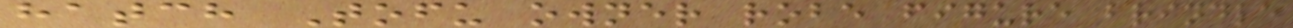hatch Tofu owner robe figure brindle
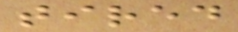tired
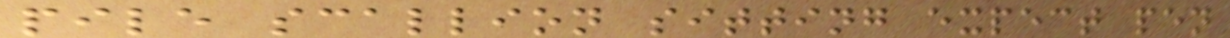pile scallion sitting expect pen
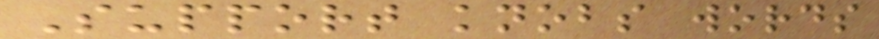Support knobs words
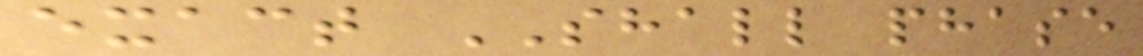exact SHALL phase
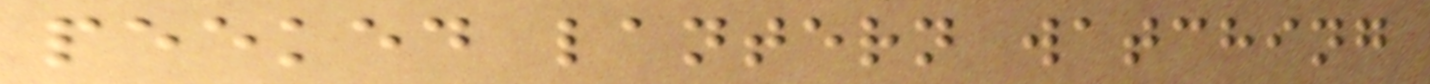peeked lantern watching
